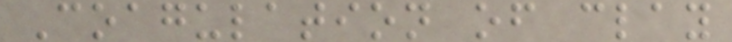Coagulation of clay
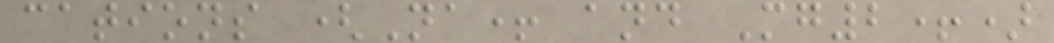cations (Na+ and Mg2+)
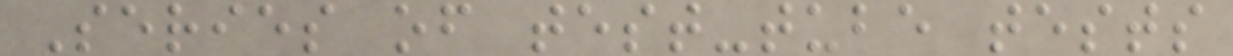Series of test-tube tests
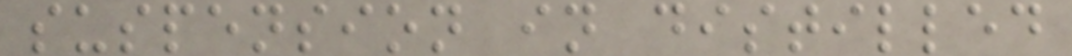suspension in distilled
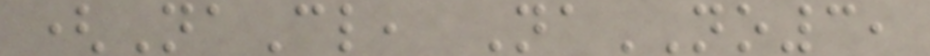(NaCl, NaNO3,
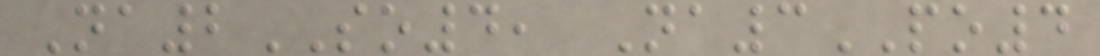Na2SO4, Na3PO4
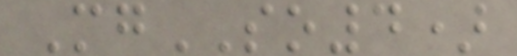MgSO4)
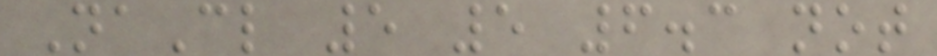NaCl 5 5 6.3 not
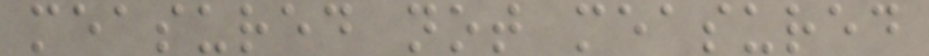measured not measured
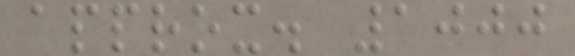approx. 1000
